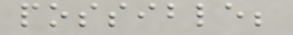possible;
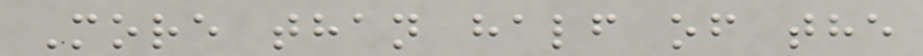More than half of the
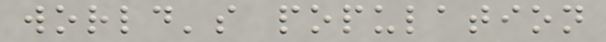world's population
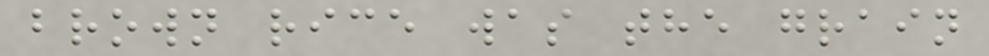brown rice was the grain
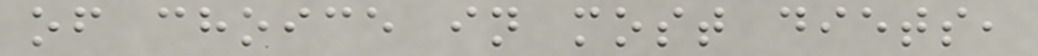of choice in most diets,
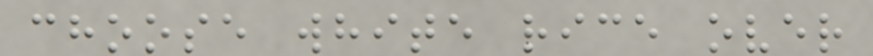choose white rice over
